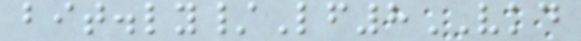bit.ly/Lf8VKD
